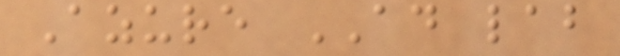Azure AD lab
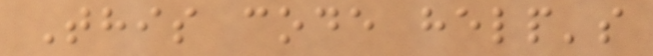This code help's
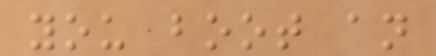you boot an
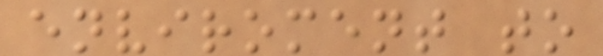enviroment to
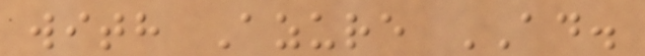with Azure AD.
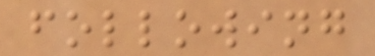following
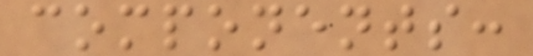components:
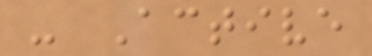- Active
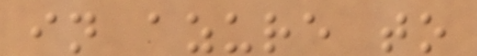in azure to
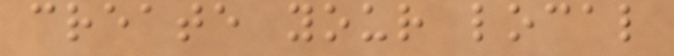create your local
